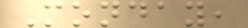Monday,
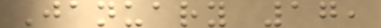January 17,
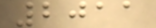2011
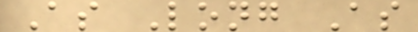As Long As
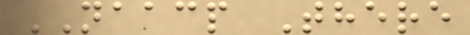NAACP There
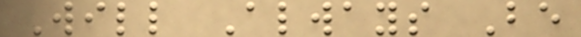Will Always Be
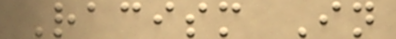Racism In
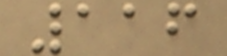116
